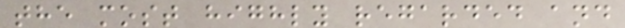the most highly regarded and
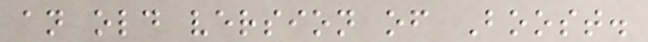an old version of Boost.
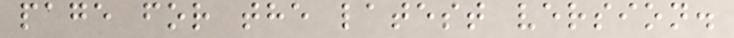page for the latest version.
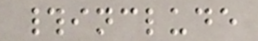#include
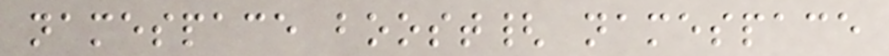namespace boost{ namespace
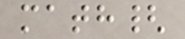math{
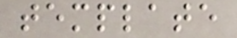template
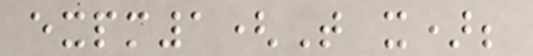expm1(T x);
